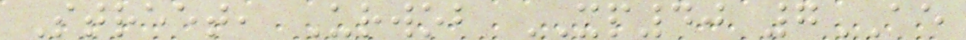Street, Urwob XP40 7AE
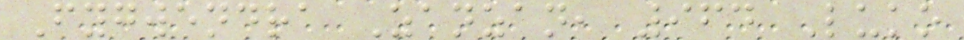Fygwendra Zanzan, 964 Luko
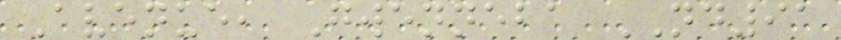Avenue, Gwenneba ND91
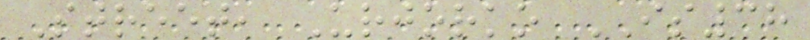Street, Urjorko IS38
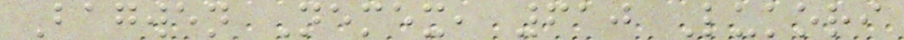Bagwen Nemex, 610 Lukori
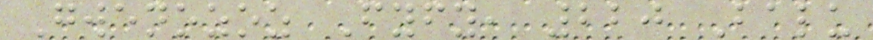Gwenozoz Fyfy, 220 Balu
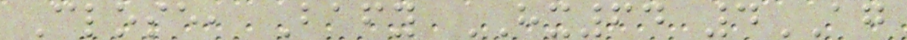Close, Bafy HX64 4AG
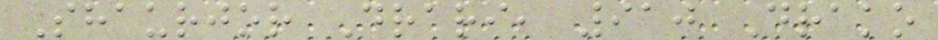Shaurjor Drari, 910 Drako
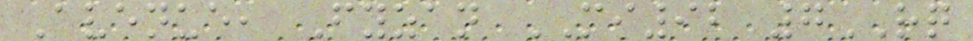Avenue, Fyzan MI92 7RQ
